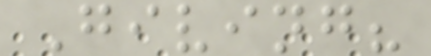Giving?
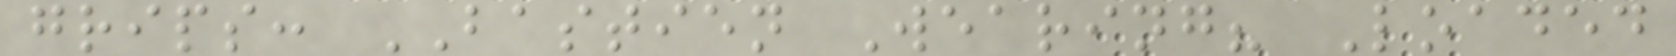grips: BASTIEN Wearing? Loaded
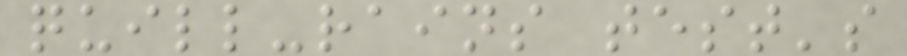quill-rains test's
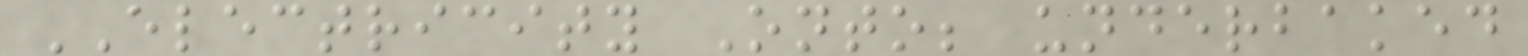ELECTRICITY Onto; underbaked
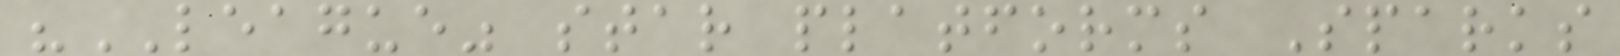"LEAGUE" star platforms Sparks
